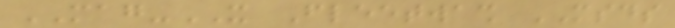MAG-IT Fleetwash MSDS
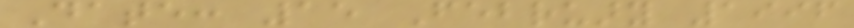Date: 15 February 1996
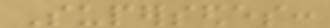Supersedes:
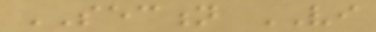SECTION VI
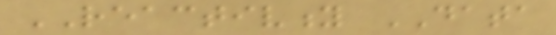REACTIVITY DATA
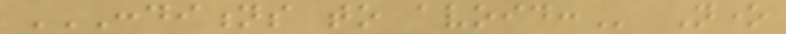CONDITIONS TO AVOID: None
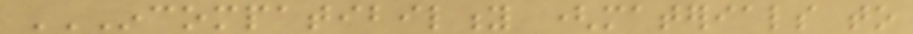INCOMPATIBILITY (MATERIALS TO
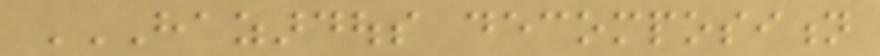HAZARDOUS DECOMPOSITION
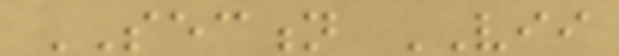SECTION VII
